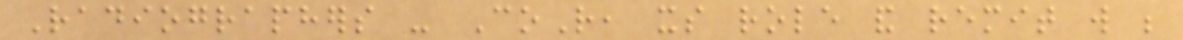Radiographers - CoR, its role and remit will be
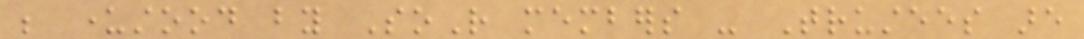be understood by SoR members - Trustees are
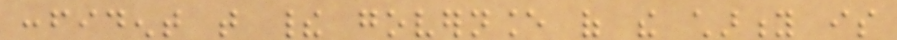confident that their governance of the charity is
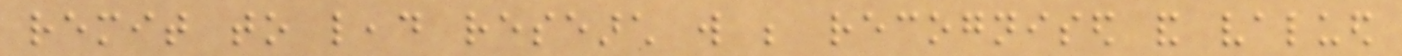remit to lead research will be recognised and valued
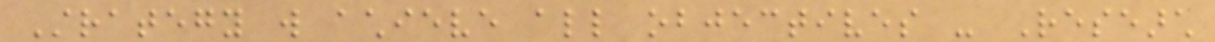Strategy will achieve all objectives - Research
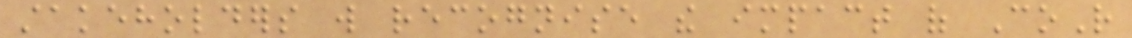stakeholders will recognise the impact of CoR
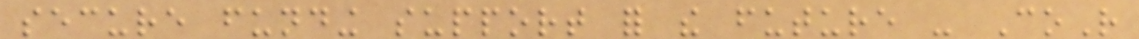secure funding support for the future - CoR
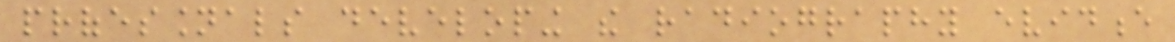professionals developing the radiography evidence
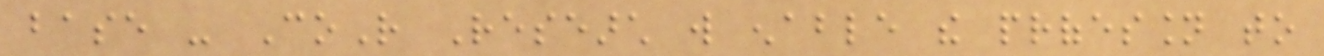base - CoR Research will enable the profession to
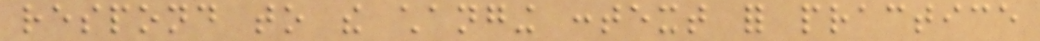respond to the changing context for practice
